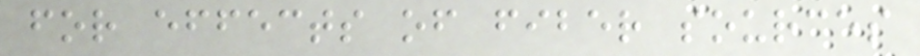for effects of fiber sources
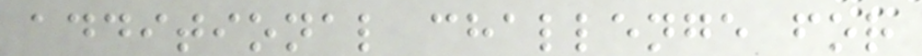additional challenge for
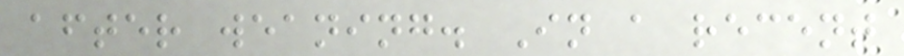after weaning. In a recent
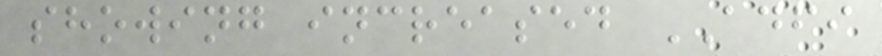showing increased ADFI
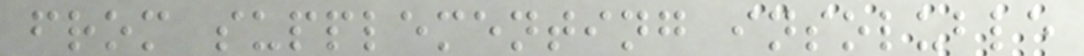from supplementing insoluble
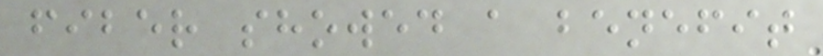fiber showed a benefit
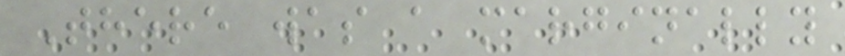There was a marginally
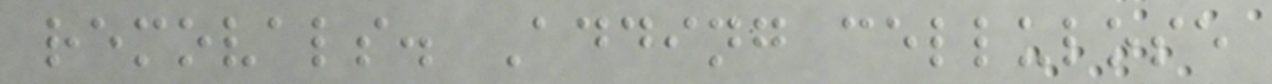removals. Adding cellulose
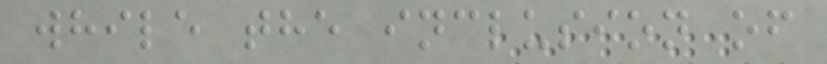while the inclusion of
